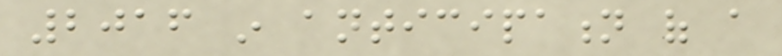2016 in anticipation of a
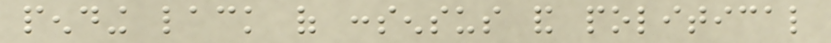pending lack of consensus and political
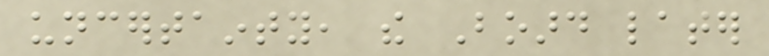uncertainty, the Board later
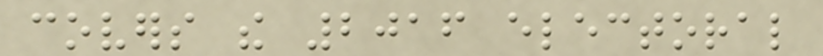covers the 2016 electoral
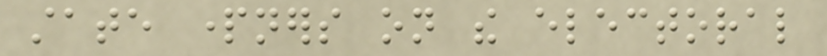state partners on the electoral
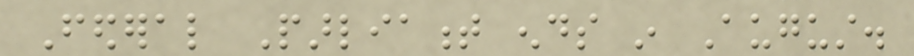Federal Parliament ends in August.
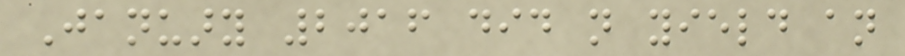January 2016 did not yield an
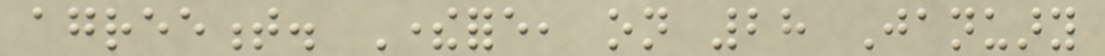agreement. Therefore, on 28 January
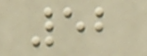52
